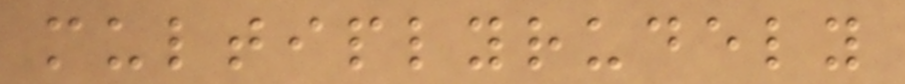multiplyrudely
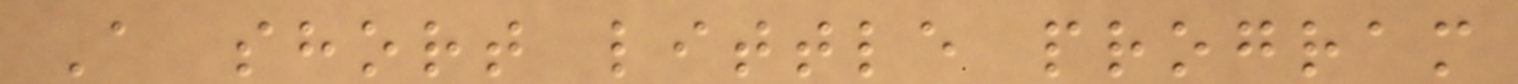A short little program
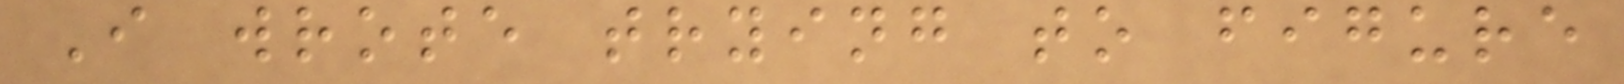I wrote trying to figure
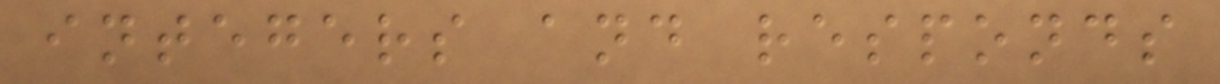integers and responds
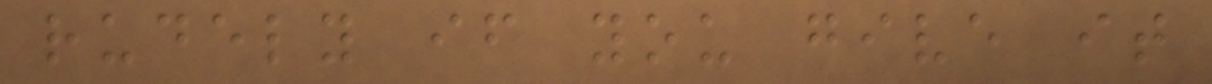rudely if you give it
